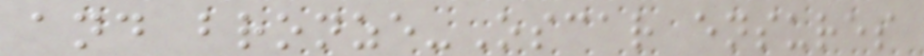and bronze-Oscar ensures
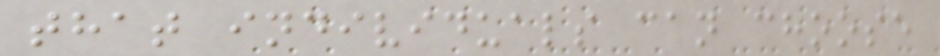that individuals can choose
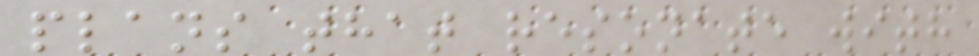plans that resonate with
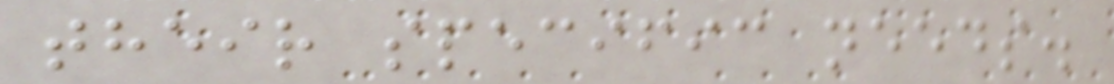their specific needs.
